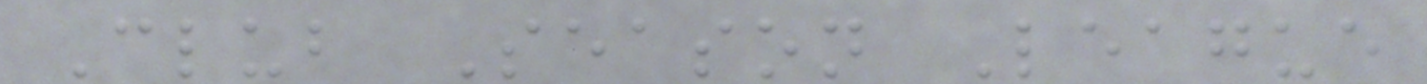Club Season League
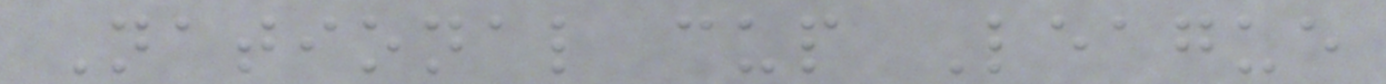National cup League
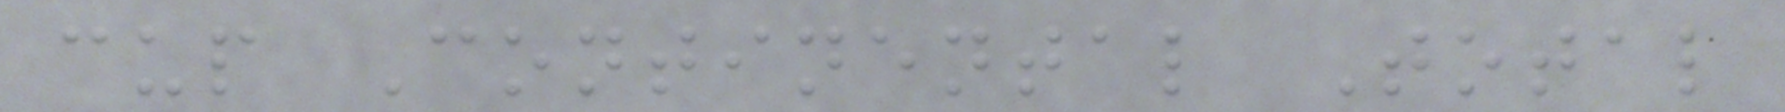cup Continental Total
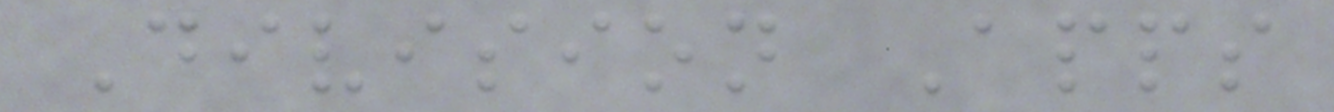Division Apps
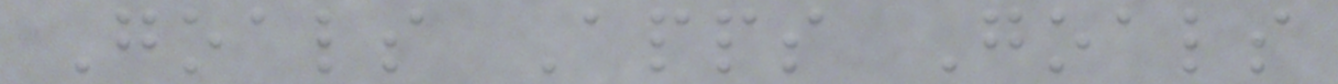Goals Apps Goals
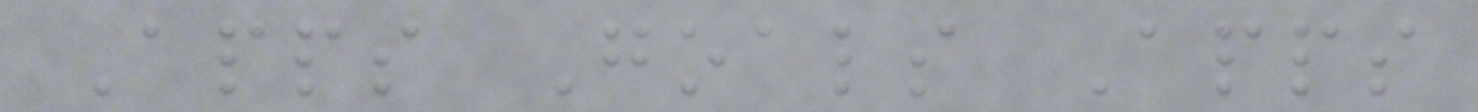Apps Goals Apps
